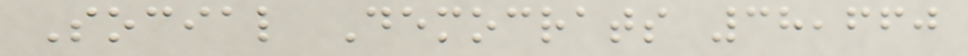Social Democrats 38,660
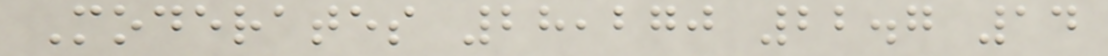Moderates 28,270 22.7 14
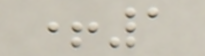+1
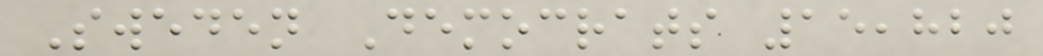Sweden Democrats 15,820
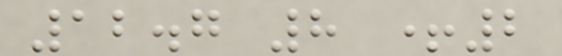12.7 8 +2
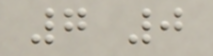7 0
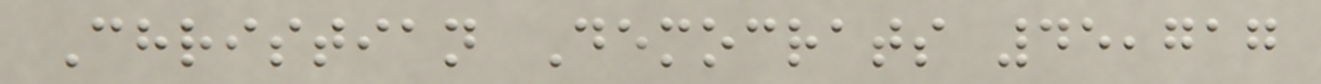Christian Democrats 45,717
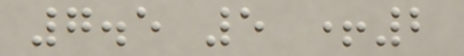7.5 5 +2
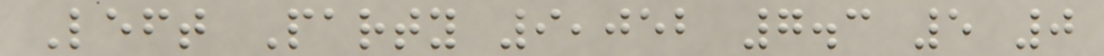Left Party 9,052 7.3 5 0
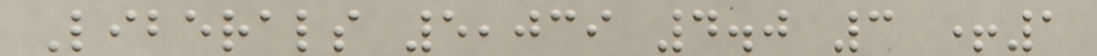Liberals 5,039 4.0 3 +1
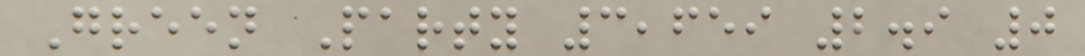Green Party 3,659 2.9 0
